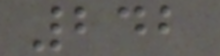242
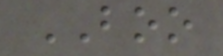BOO
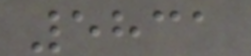5831
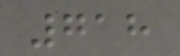718
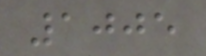1005
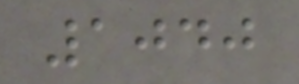1040
